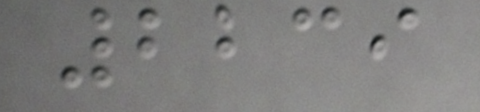2239
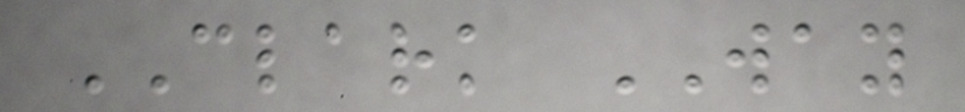CLARK WAY
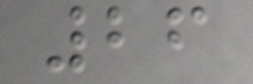26
